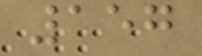157
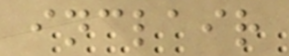inclair
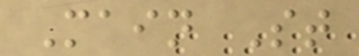Main St
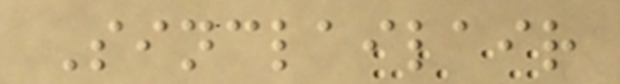Sinclailair
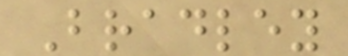Bradley
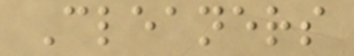Cleaners
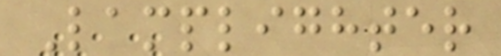Lamplighter
